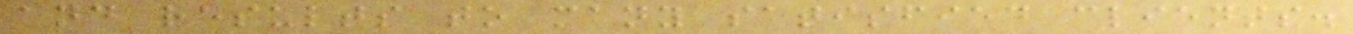and results to many satisfied clients.
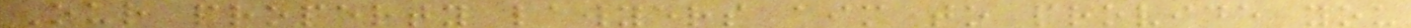Our property lawyers aim to provide you
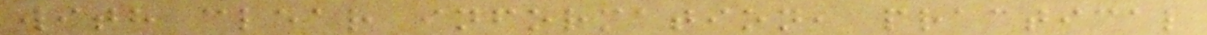with clear information, practical
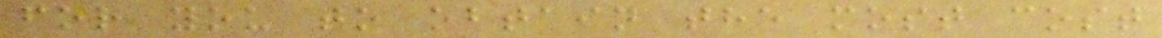for you to obtain the most cost
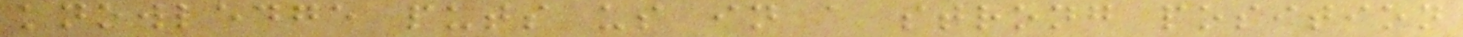knowledge puts us in a strong position
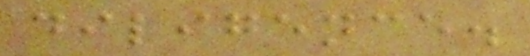diligence.
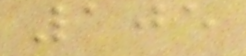105
